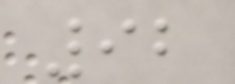92
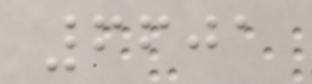6601
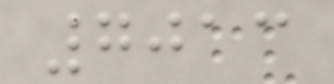7013
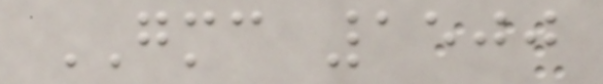GMC 1500
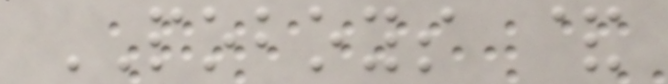POBOYS &
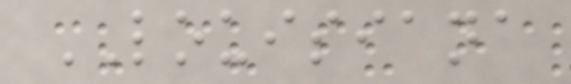LOUISIANA
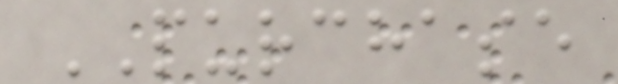PURCHASE
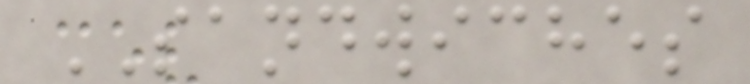SANDWICHES
